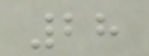28
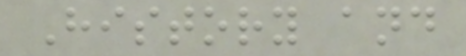History and
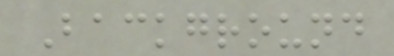Background
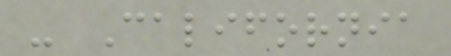- California
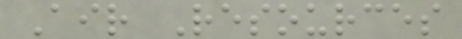Air Resources
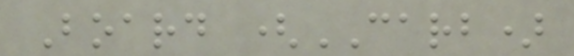Board (CARB)
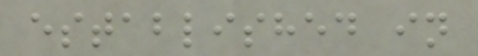established in
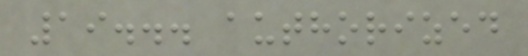19... authorized
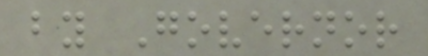by Governor
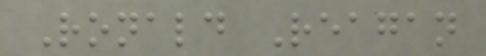Ronald Reagan
